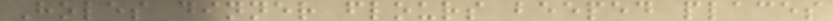Holes dinner flours beeped places
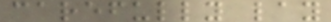carefully lay
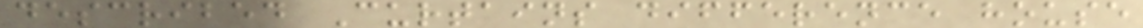described Curtains difference house
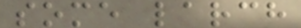some larch
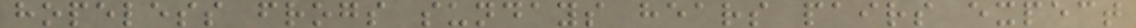hopeless frogs sundays hears pairs expect
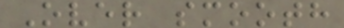Over smooth
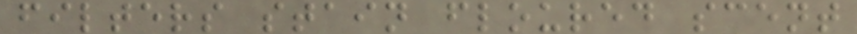filters stain floured scent
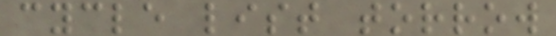cycle list torrow
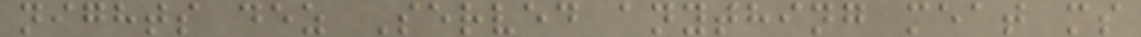nights dez Served anything meat ms
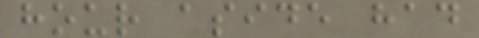hour aside had
